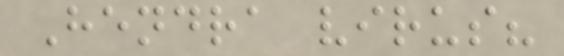Hendra virus?
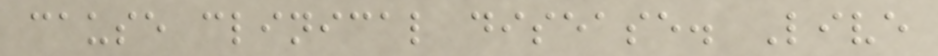cause clinical disease. Live
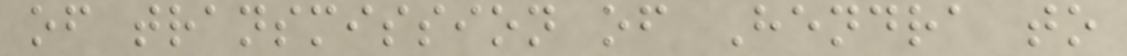of transmission of Hendra to
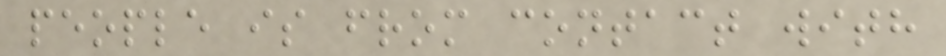people is from contact with
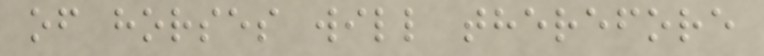of horses will therefore
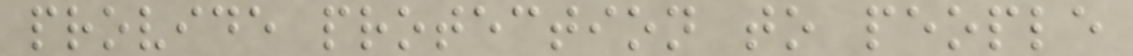provide protection to people
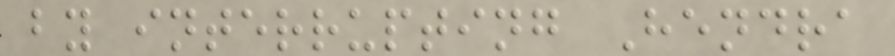by interrupting Hendra
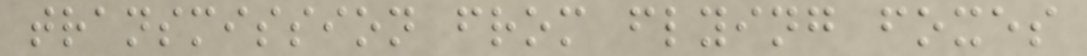transmission from flying foxes
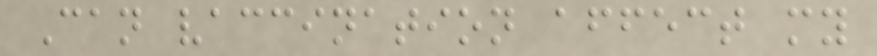Can vaccination affect my
